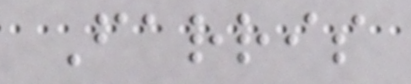Farris
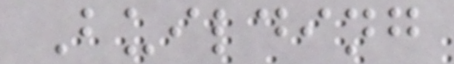Building
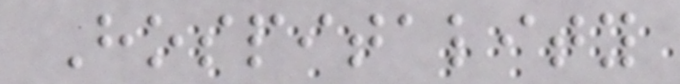Hospitality
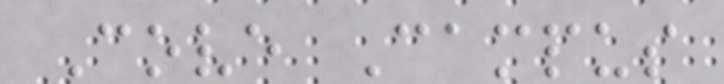Cove Campus
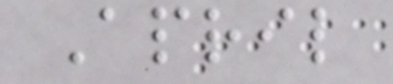April
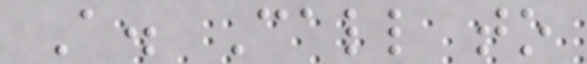A. Call to
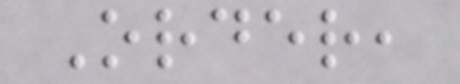Order,
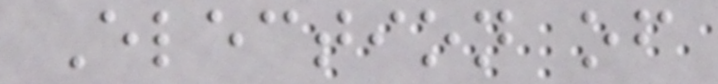Election of
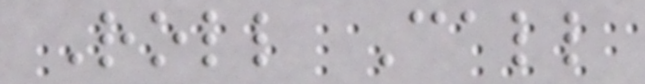Roll Call
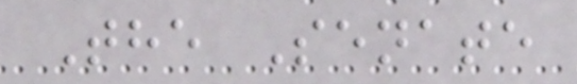The Senate
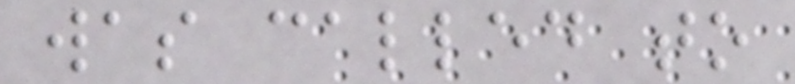was called to
